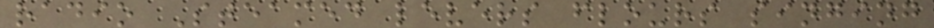radio Steamed levers flours singing
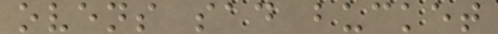ovens sad bucket
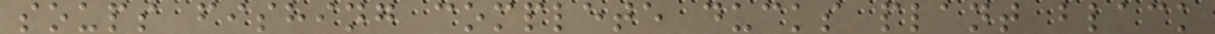soups fishing complete ducks plant black
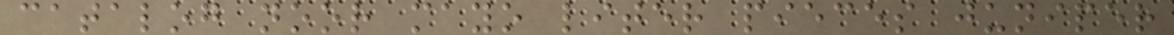catalog noor mayo liter pieces juniper
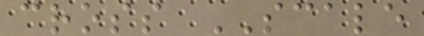cross SCALE
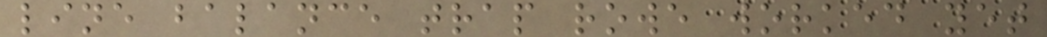line balance trap rowe worked yet
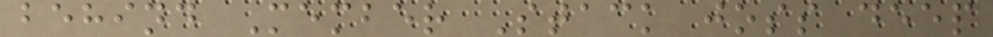behind Member Stack joss deep
